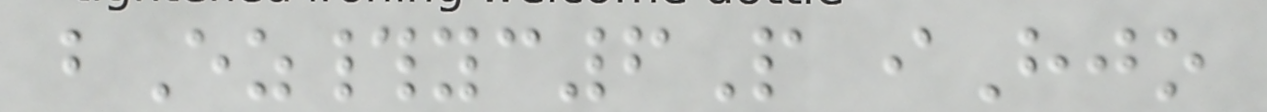bEz#yc6P iHjo
